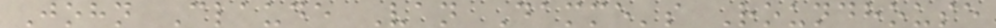John Claude Van Damme's Roundhouse
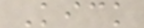Kick
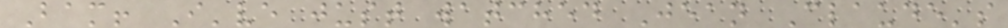Bam! I've just watched Jean Claude's
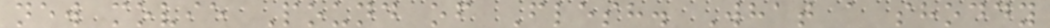new movie Pound of Flesh. What a shoddy
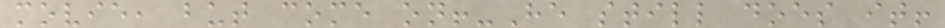movie, but come on!-He still does it!
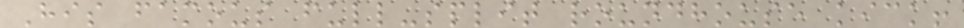His famous full-split roundhouse kick!
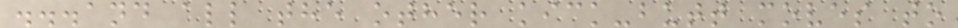...and all the other kick-butt moves to
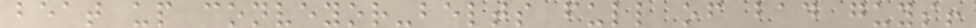beat up conveyor-belts full of bad guys!
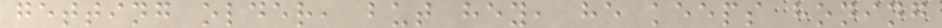getting older, but hey, he keeps honing
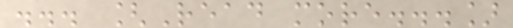... [Read more...]
